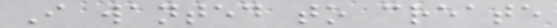I wanted to create
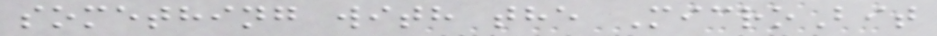something with the MicroBit
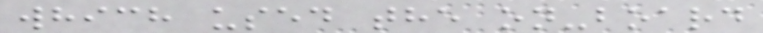which used the on-board
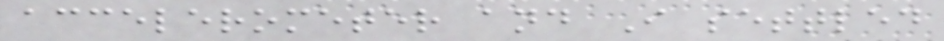accelerometer and I settled
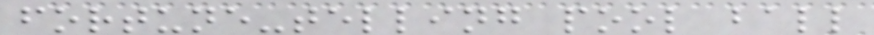fortune-telling pool ball
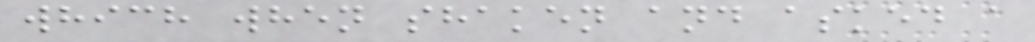which when shaken and asked a
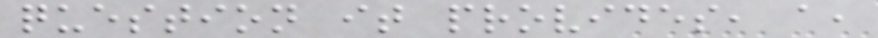question it provides, a,
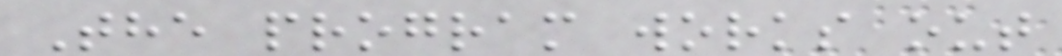The program works out
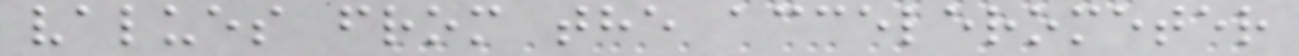values from the accelerometer
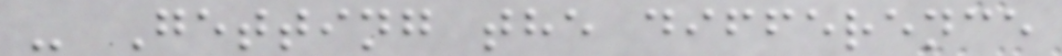- Getting the difference
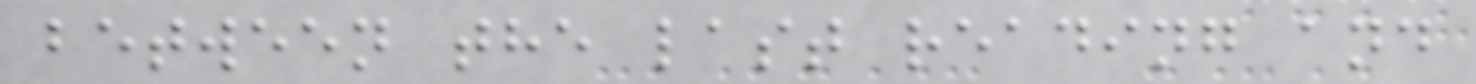between the last reading and
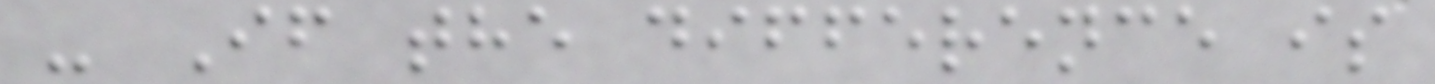- If the difference is
